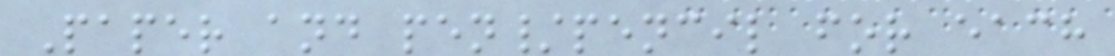Paper and pen/pencil for each
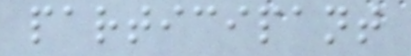participant
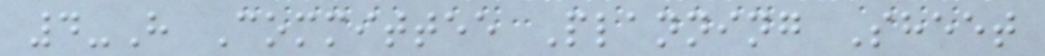4-H Committee Planning Sheet
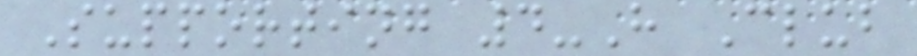Supporting 4-H Club
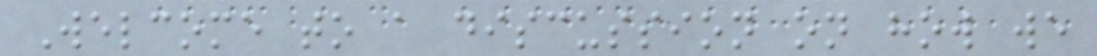Welcome to a discussion on how we
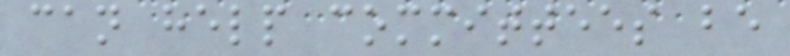can help committees be
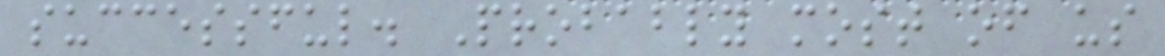successful. Probably most of us
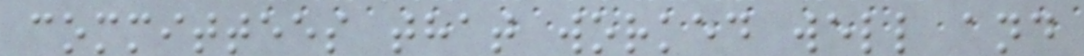committees that worked well and
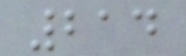214
